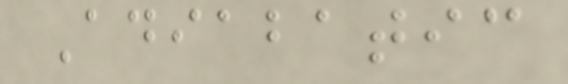Adiabatic
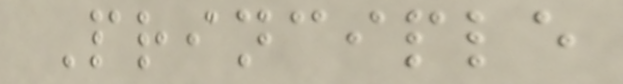Principle
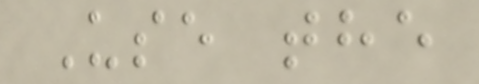Use the
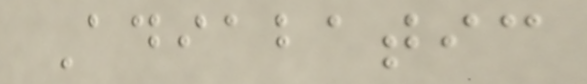Adiabatic
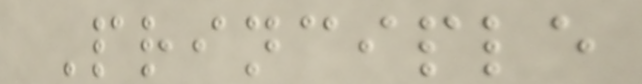Principle
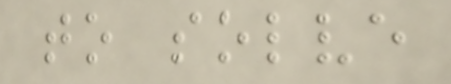to solve
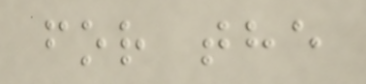for the
